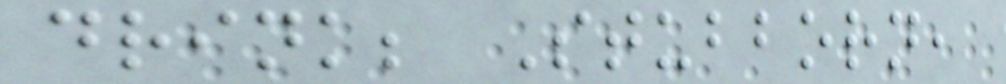drink; Stubborn,
